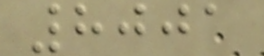8001
